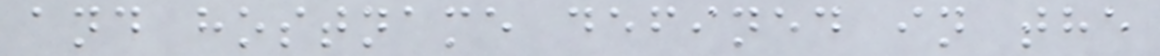and hostname defined in the
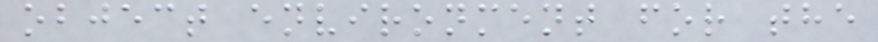object environment for the
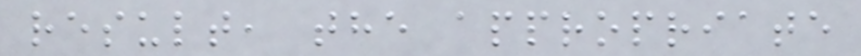result, the appropriate
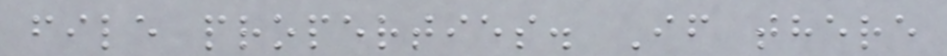file properties. If there
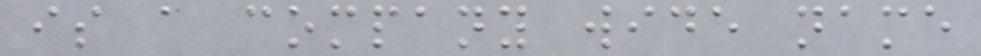is a company wide name
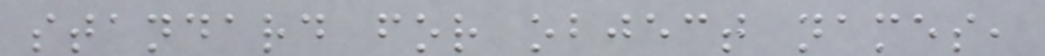standard for object names,
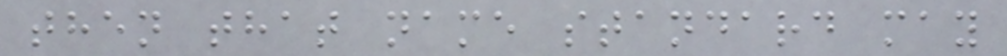then that name standard may
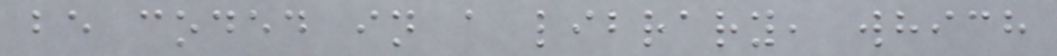be coded in a library, which
